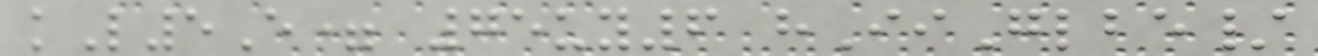kL5E= 75uy6 hIiGlbe/
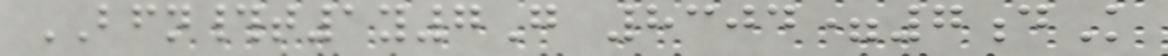BFN#t1y7G 8304=7dK
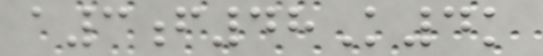a3f48K4k
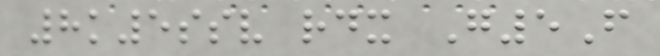8k5ssv rdx G5F
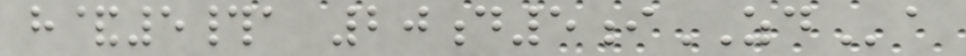h&5#a 20d5iZDa
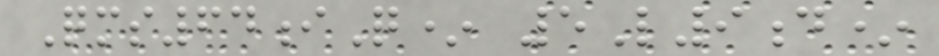Qms64iQ* 5L9d*
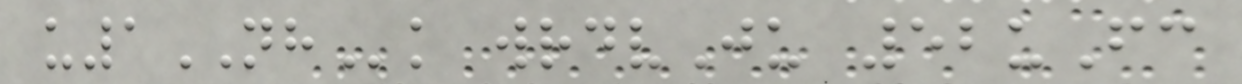u1NHk wrdvJu 52uFc
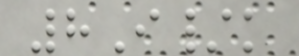8I/k
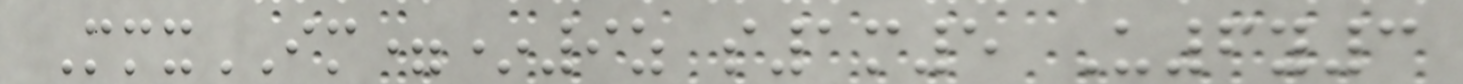MmxIM=*9z s1m5 U6y3
